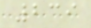239
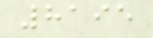8195
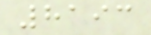8193
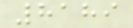8189
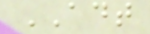ADT
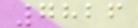7826
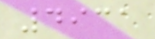4931
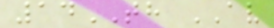14TH AV
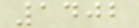1402
